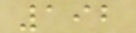192
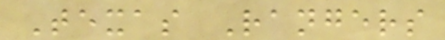Texas Rangers
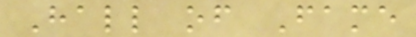Hall of Fame
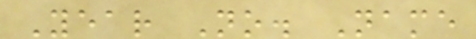Year No. Name
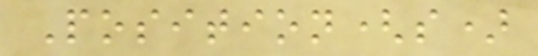Position(s)
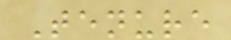Tenure
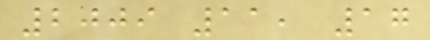2009 11, 17
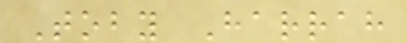Toby Harrah
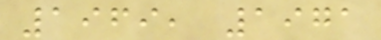1969, 1971
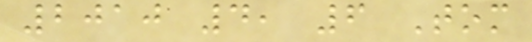2010 4, 6 Tom
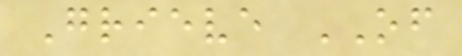Grieve OF
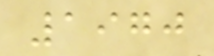1970
